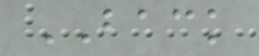BACK
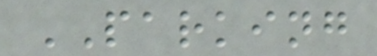PARKING
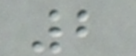2
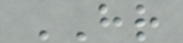HR
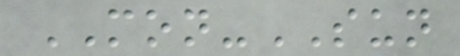MON-SUN
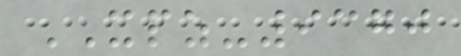XPZ-9370
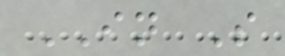IN S
